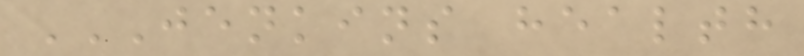JENKINS HEALTH
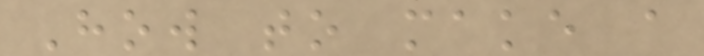How to make a
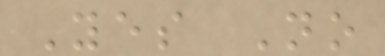Yes No
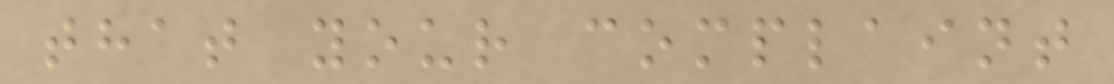that your complaint
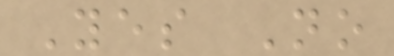Yes No
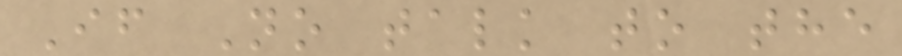If No talk to the
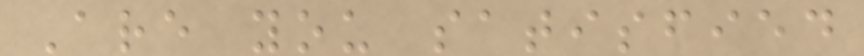Are you satisfied
